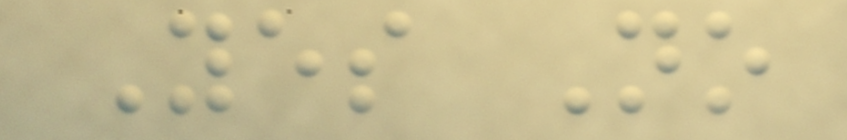Yes No
